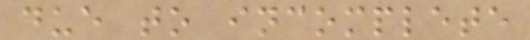due to incomplete
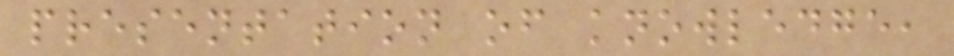presentation of knowledge,
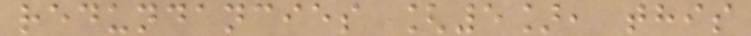redundancies [5], this
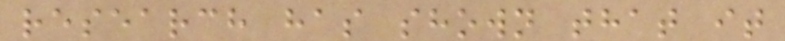research has shown that it
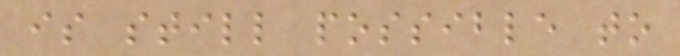is still possible to
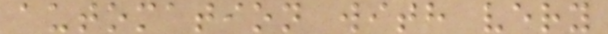automation with very
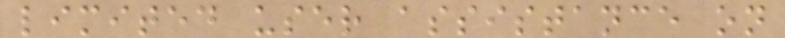limited user assistance on
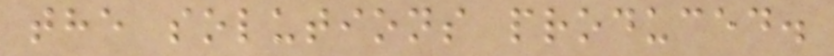the solutions produced.
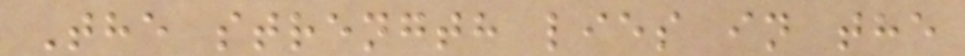The strength lies in the
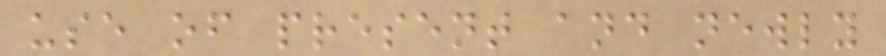use of present and newly
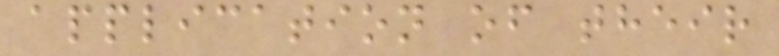application of their
